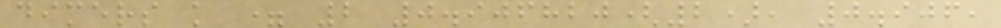dimers k = 2 0.906820(2), 0.906,
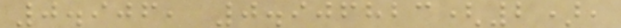0.906, 0.906823(2),
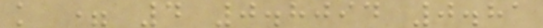k = 4 0.8094 0.81
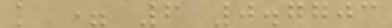k = 6 0.7703
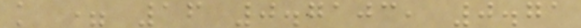k = 16 0.7103, 0.71
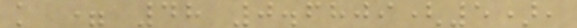k = 48 0.6809(5),
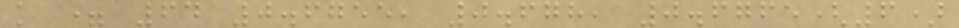k = 64 0.6755, 0.678, 0.6765(6)
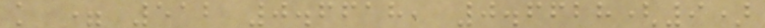k = 512 0.6618, 0.6628(9)
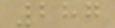287
